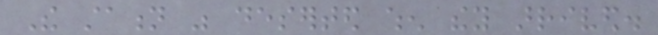The station was deserted when they arrived.
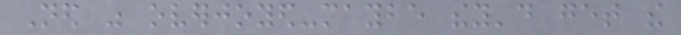Ned was overjoyed-maybe they'd get the
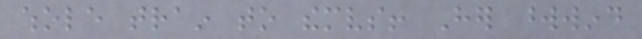whole train to themselves! Her wordwind
